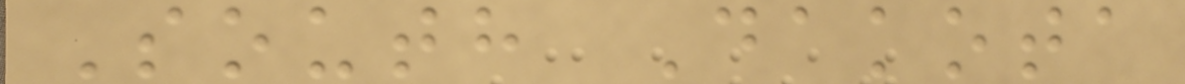South Dakota
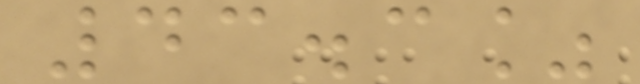43.3%
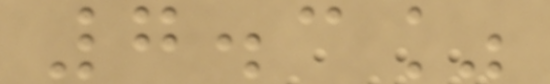7.3%
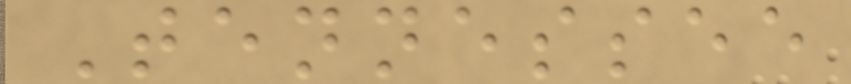Tennessee
